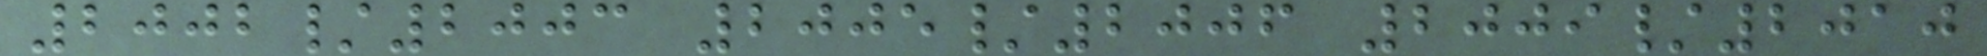2002/2003 2005/2006 2009/2010
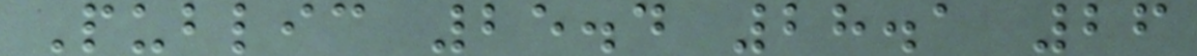Public 25.4 28.1 26
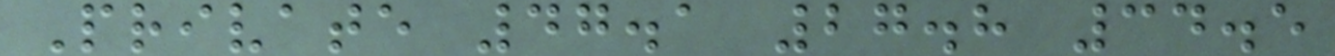Private 47.1 27.8 34.5
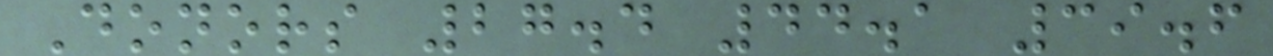Donors 27.4 44.1 39.6
